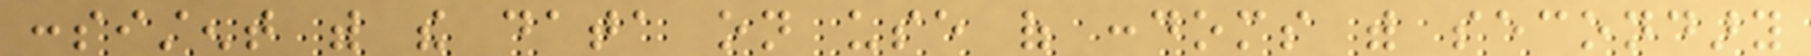consistent with the data on use of condoms with secondary
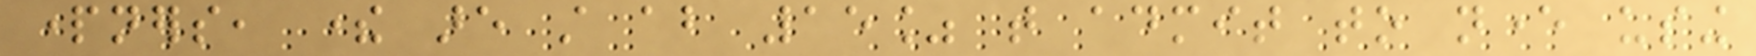partners, there are still about 15% that admit to never using
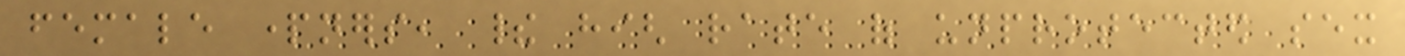female partners, their high rate of unprotected sex
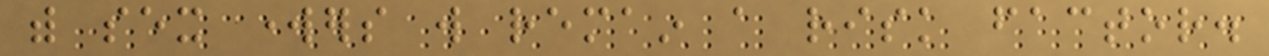with sex workers will remain a risk factor.
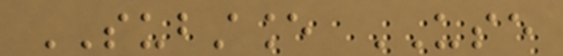SUBSTANCE USE
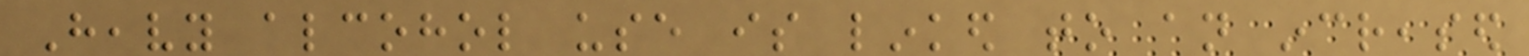Heavy alcohol use is linked to an increased
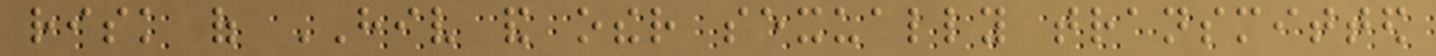risk of HIV and other sexually transmitted
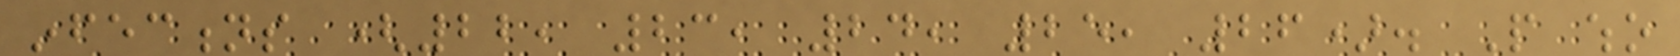infections (22, 23, 24, 25, 26). People who
